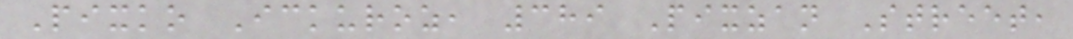Pixko Ickuroz, 389 Pixzan Street,
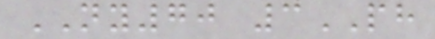NY70 3PH
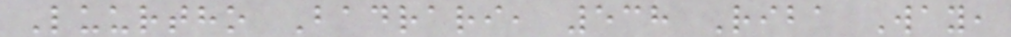Luurtho Badrari, 538 Riba Way,
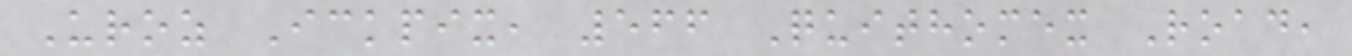Uroz Ickpix, 566 Quithomex Road,
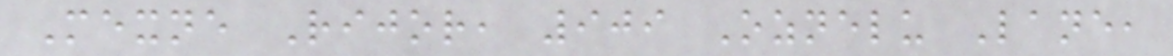Mexne Rijor, 909 Oznelu Lane,
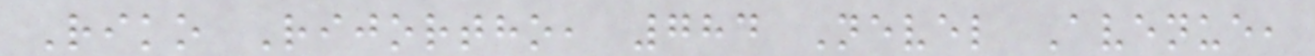Riko Rijortho, 784 Nevel Avenue,
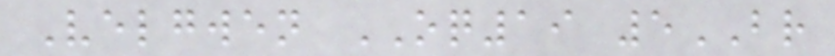Velgwen OQ19 5BR
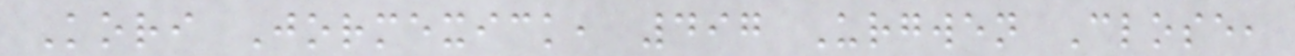Kori Jormexick, 497 Urgwen Close,
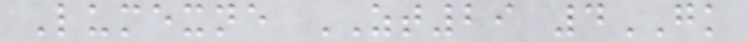Lumexne ZT29 4GK
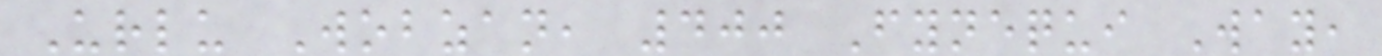Urlu Wobzan, 400 Fynequi Way,
